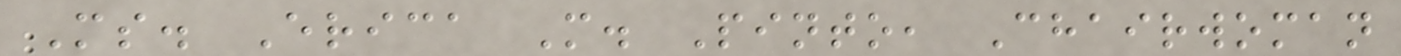Ms. Erica M. Pinto, Chairwoman
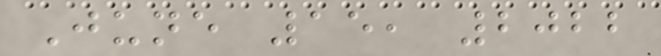June 15, 2022
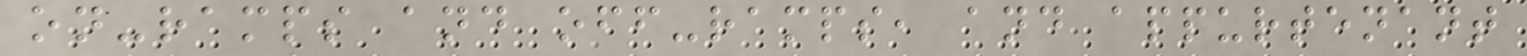on-ramps and off-ramps, and appurtenant
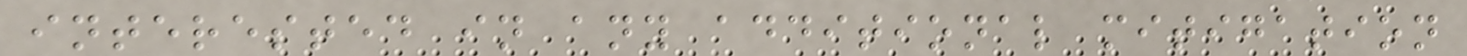interested in any additional mitigation
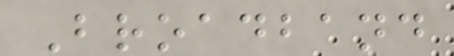Broadband
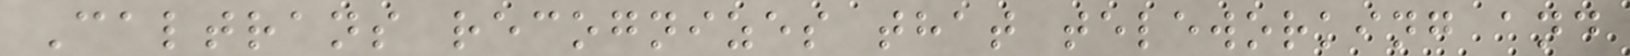Caltrans recognizes that teleworking and
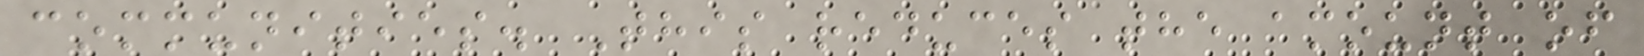communities. This reduces the amount of
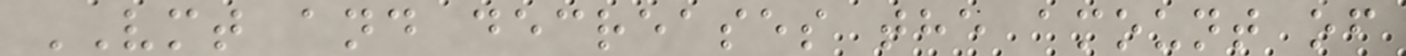VMT and decreases the amount of
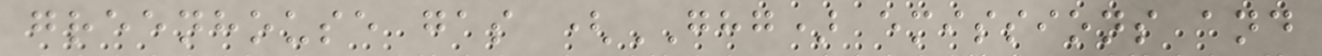greenhouse gas (GHG) emissions and
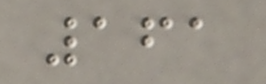161
